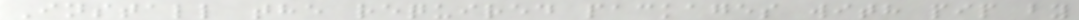Install the required packages with pip by
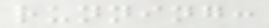running:
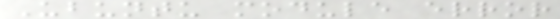Ubuntu module error
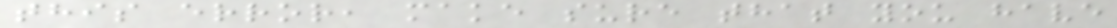this error, make sure that you have
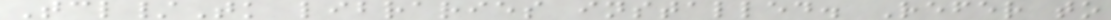Tcl/Tk libraries installed. Refer to
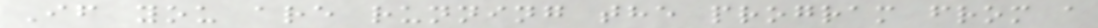If you are running the program from a
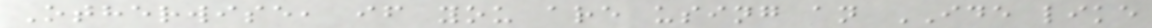Otherwise, if you are using an IDE like
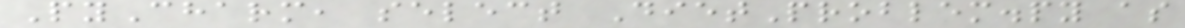PyCharm, select DietProblem.py as
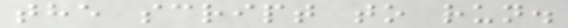the script to run.
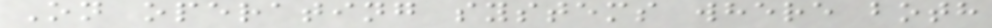On operating systems where both
